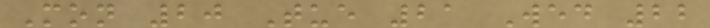Mon 20 Tue 21 Wed 22
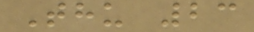Thu 23
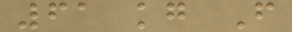61 kg F
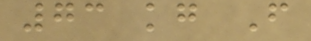73 kg F
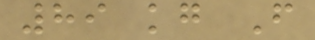89 kg F
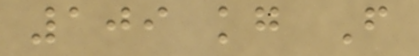109 kg F
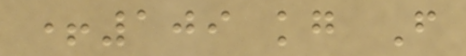+109 kg F
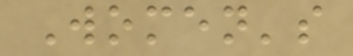Women's
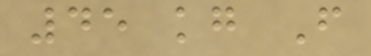45 kg F
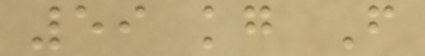59 kg F
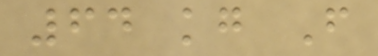64 kg F
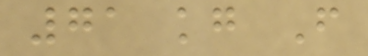71 kg F
